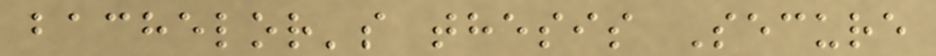bachelor's thesis Secure
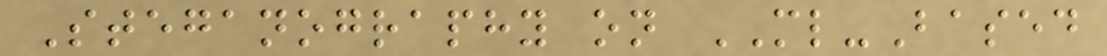Steganography on ML-Based
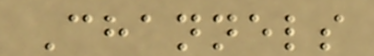Channels
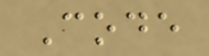Code
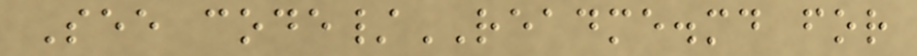See code/README.md for
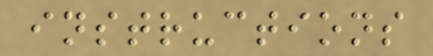instructions
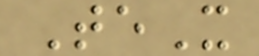TeX
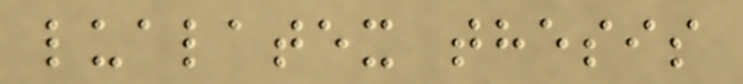lualatex thesis
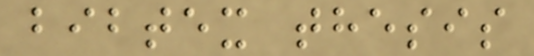bibtex thesis
